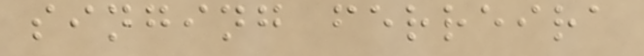singing ferreira
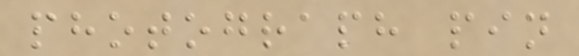photograph pin
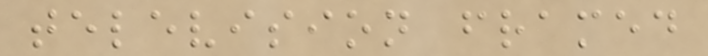television framed
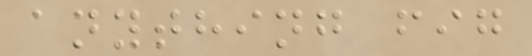anything fig
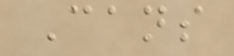Cans
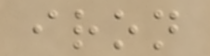iron
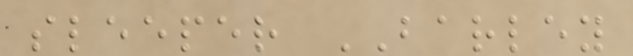sleeper BARLEY
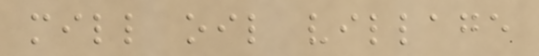mill oil village
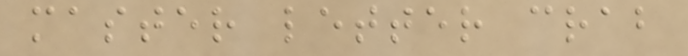master letter crab
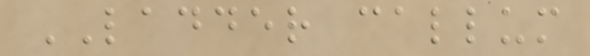LADDER callum
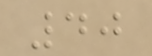40
